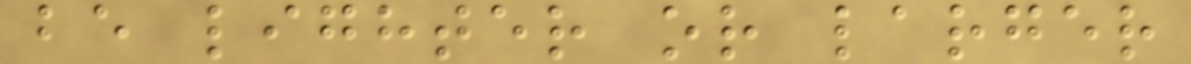be lighter or larger
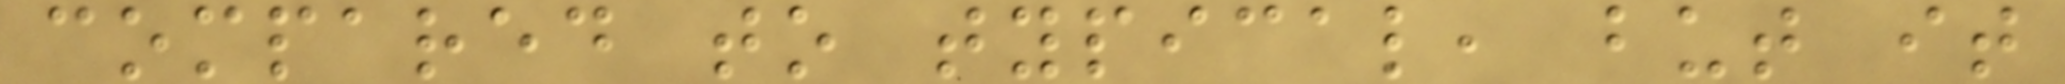compared to typical, but it
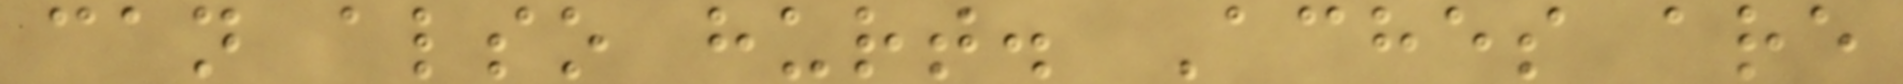can also hurt. Aches are
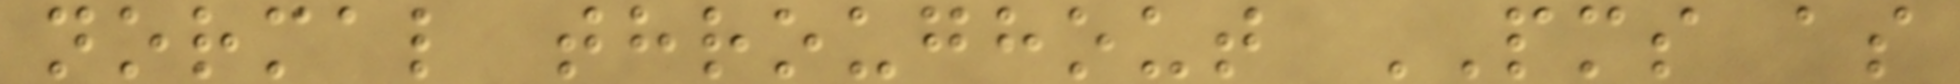normal throughout PMS as
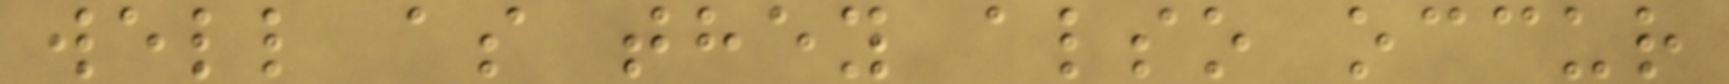well as they also occur
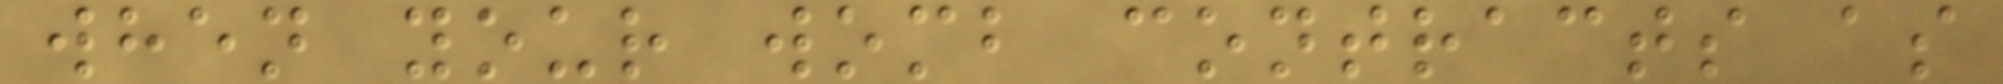when your womb contracts as
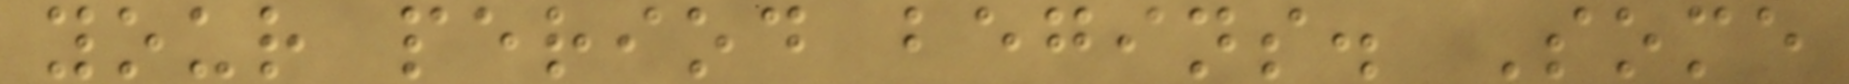your period begins. Some
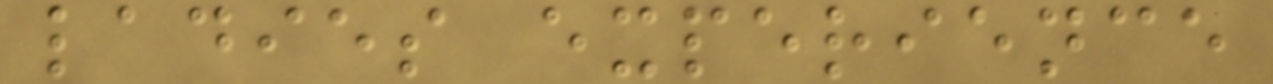ladies experience
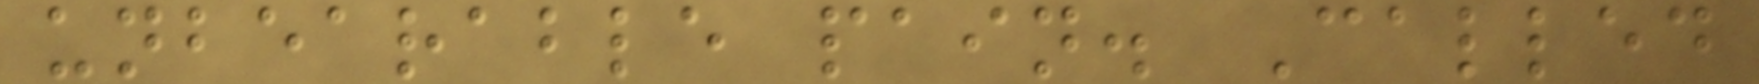unbearable pain. Called
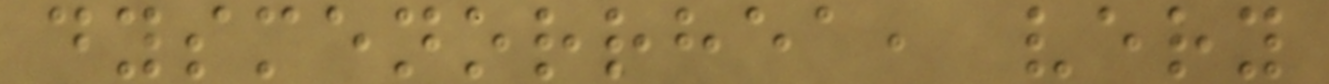dysmenorrhea, very
